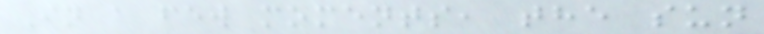In a few moments, the sun
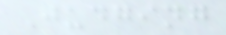Judging
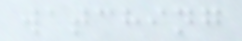watching
